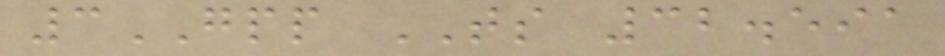3GPP TS 32.591
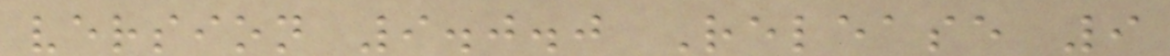version 9.0.0 Release 9
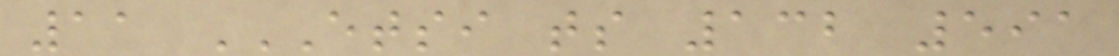11 ETSI TS 132 591
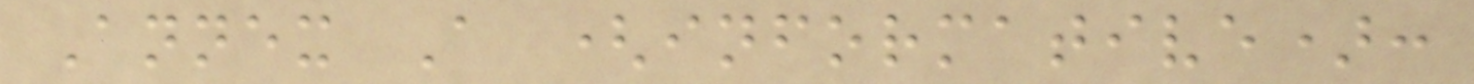Annex A (informative):
